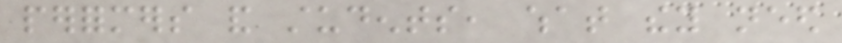performers and students, what they need
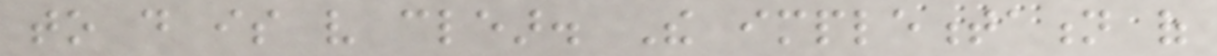to do is very clear. The implementation of
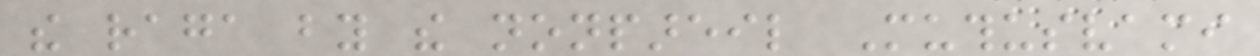the raga by the nonpareil Muthusvami
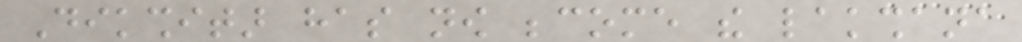Dikshitar has now become the lakshana
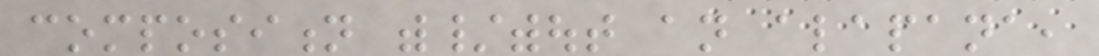composition with/without an alapana,
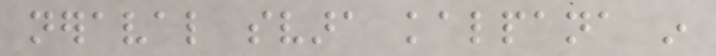neraval svara kalpana in
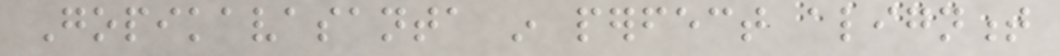Gopikavasanta in perfect alignment
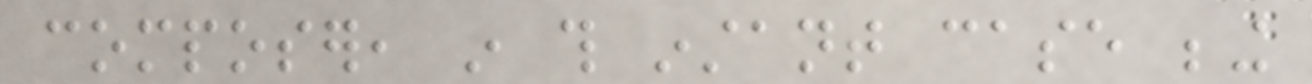composer, in this instant case being
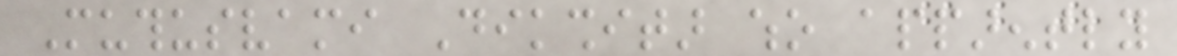Muthusvami Dikshitar who apparently
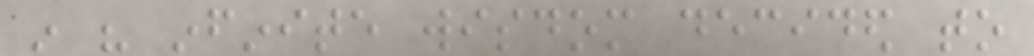in his infinite wisdom decided to
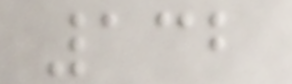132
